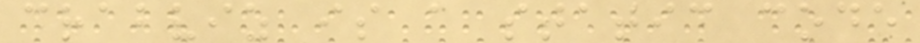crabviz is a static code
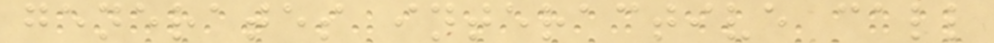generates interactive call
